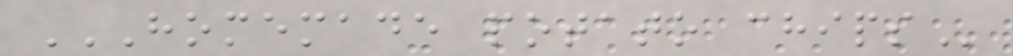HOMEMADE POTATO CHIPS
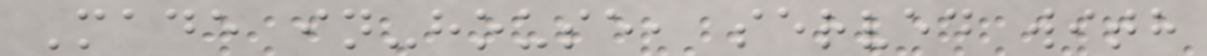Made in-house, served with
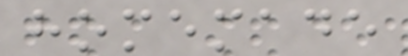homemade
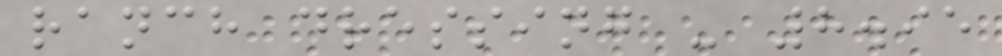ranch dressing - 8.95
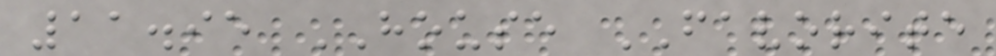11.95 HOUSE FAVORITE
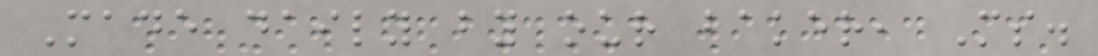Made daily by our baker, Ms.
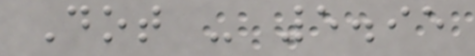Dot - 5.95
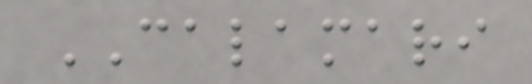CALAMARI
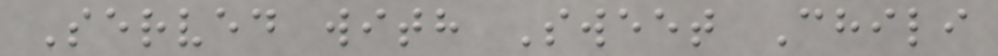Served with Sweet Chili
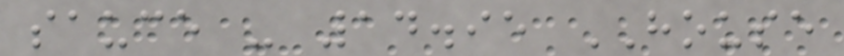sauce - 14.95 HOUSE
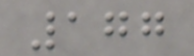177
